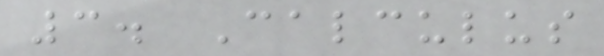3. Calculus
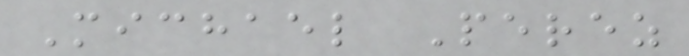Michael Perez
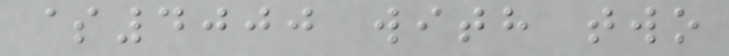$4000 with two
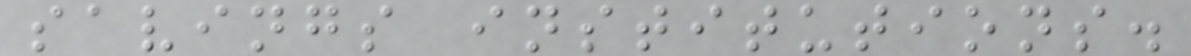savings institutions.
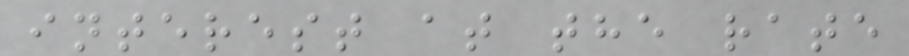interest at the rate
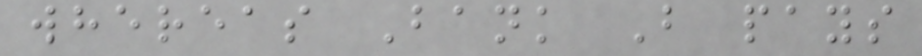whereas Bank B pays
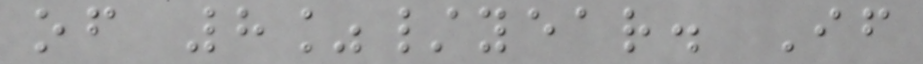of 8%/year. If
